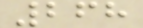268
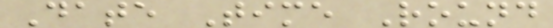Date Time Round
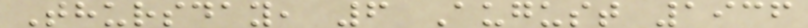Thursday, 6 August 1936
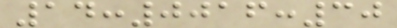14:0016:30
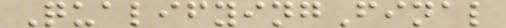QualifyingFinal
